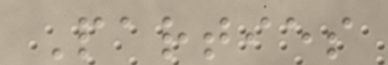Parties
